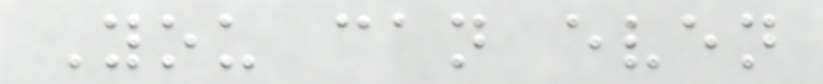You can even
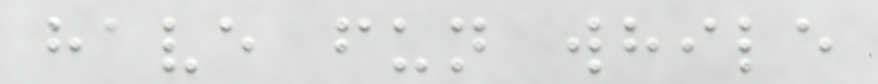have fun while
